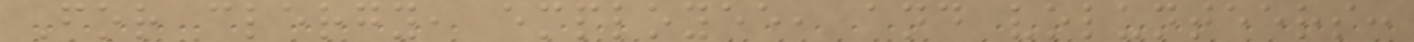For clergy, employee, and volunteers:
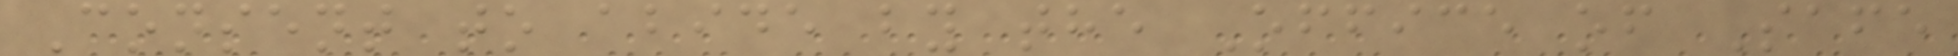Consent to abide by the Office of Safe
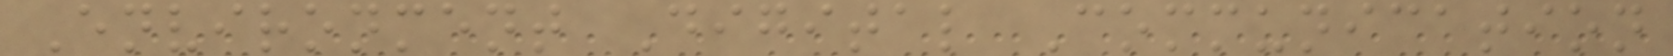Environment Digital Communication
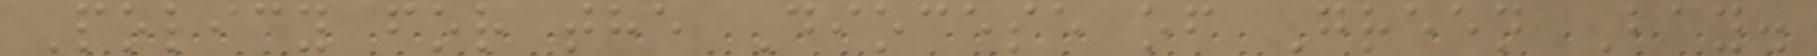Policy for the Diocese of Green Bay.
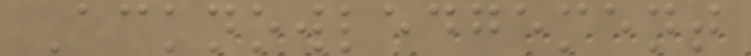Acknowledgement
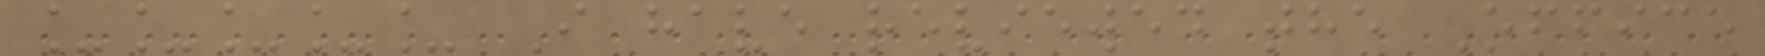_____ I have reviewed the Office
